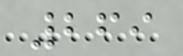269
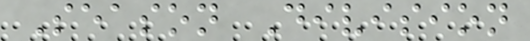Season Division
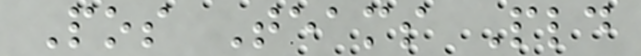Pos Teams Pld
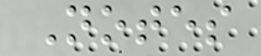Notes
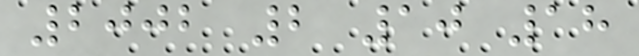2002 2 10 18
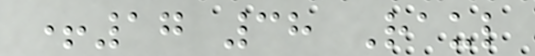+17 38 Raul
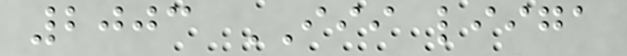2003 III liiga
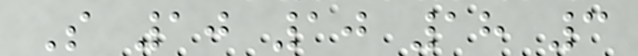S 10 10 18 3
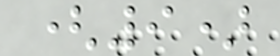(9)
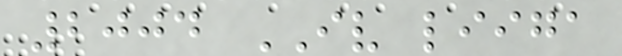2004 IV liiga
